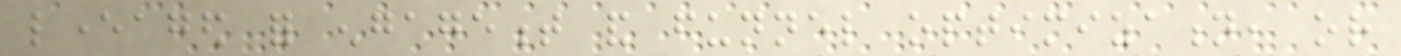leveraged for engagement and funnel optimization, or
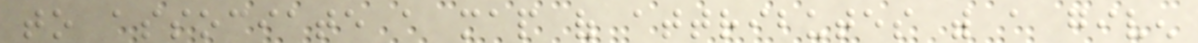to associate a map of attributes with a given
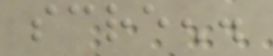screen.
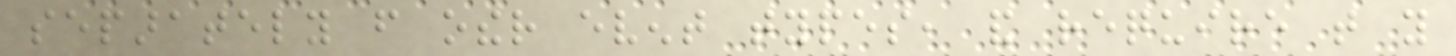separately from other event types, and require that you
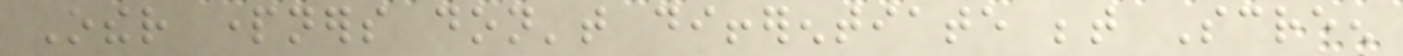Other partners don't differentiate between Screen
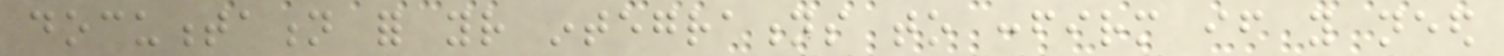documentation for your integrations to confirm if you need
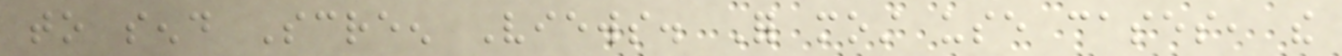to send Screen Views. For most use cases, the
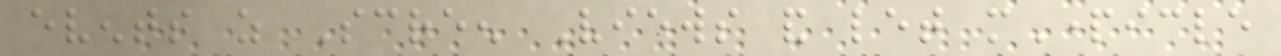events as Screen Views and let mParticle
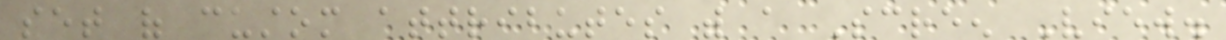set of custom attributes with a Screen View.
